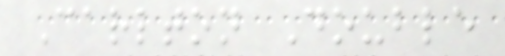Carlton Double
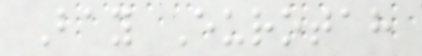Bay Eurotah
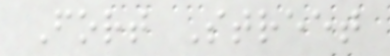Fort Street
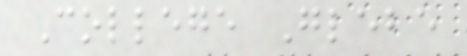College Glebe
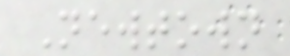Newtown
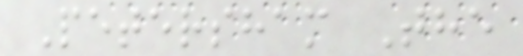Petersham The
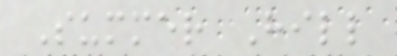Summer Hill
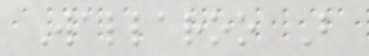Wallaroo B
